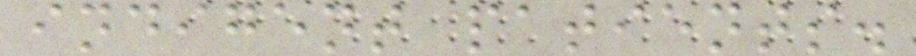indigent patients.
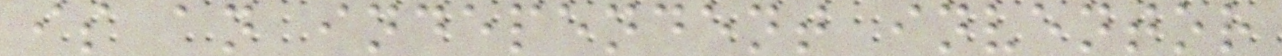is an independent inventor
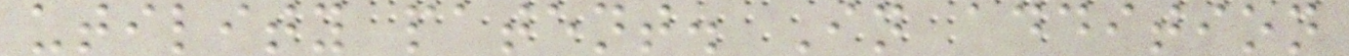utility patent. In addition
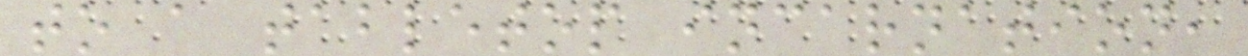to a tabletop incarnation,
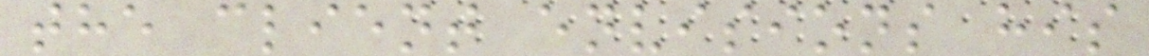the client envisions his
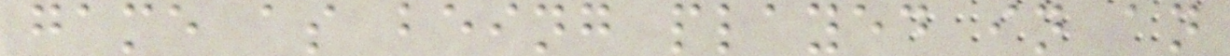game as being played in an
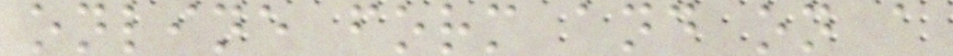online form and on a
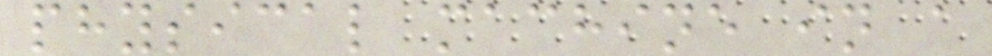physical machine in a
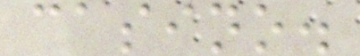casino.
